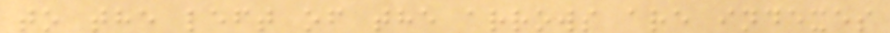to the left of the arrows are indexes
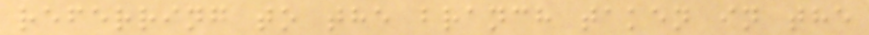referring to the branch taken in the
